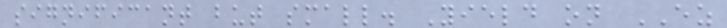significant but small. Yield on EZ
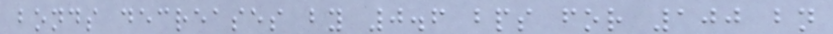bonds decreases by 0.6 bps for 100 bn
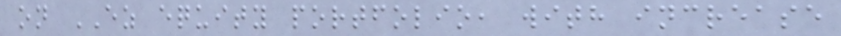on EZ equity portfolio, with increase
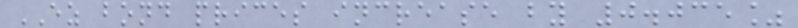EZ bond prices increase by 0.035%
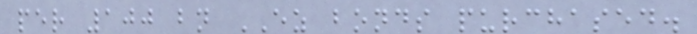per 100 bn EZ bonds purchased.
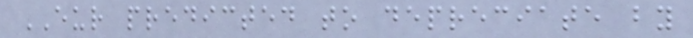EUR predicted to depreciate by
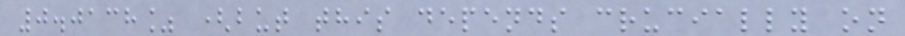0.0138% (but this depends crucially on
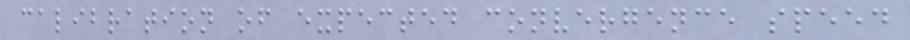calibration of expected convergence speed
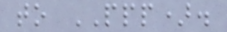to PPP).
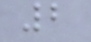2
